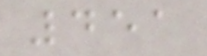451
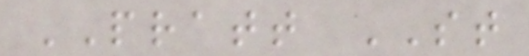PRATT ST
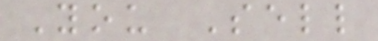You Sell
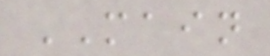MAIN
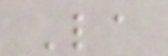La
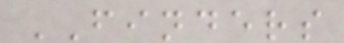FINDERS
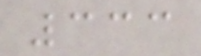333
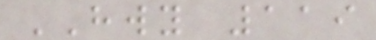HWY 119
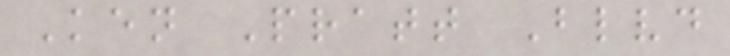Ken Pratt Blvd
